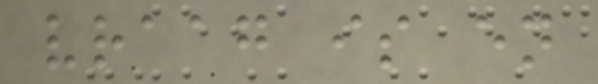vraag is en
